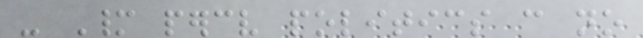- Many perceive politics can no
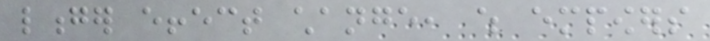longer effect change, which empowers
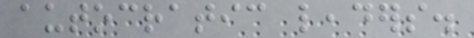autocratic leaders.
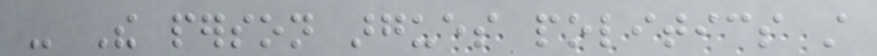- The person argues politics still
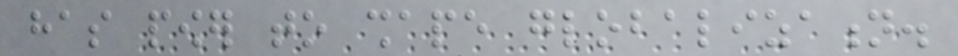has power to shape globalization.
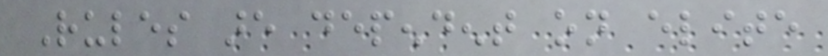Rules are dependent on elite
